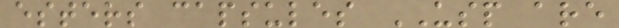esters capsules USP are
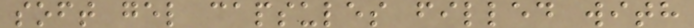soft gel capsules filled with
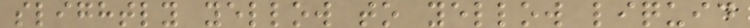slightly yellow to yellow liquid
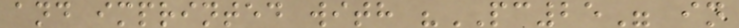and imprinted with "PC25" in
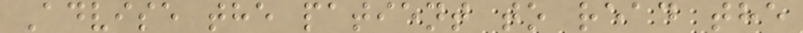Advise the patient to read the
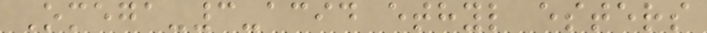Omega-3-acid ethyl esters
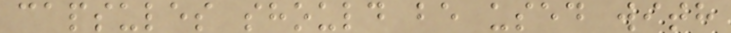capsules should be used with
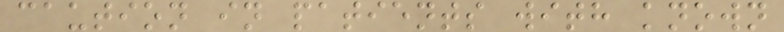caution in patients with known
